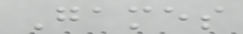Games
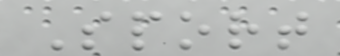Sport
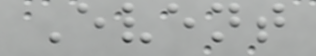Event
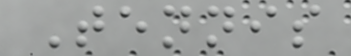Tennis
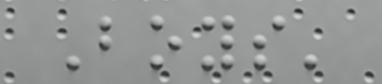Boys'
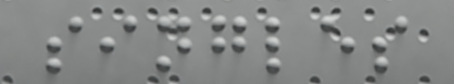singles
